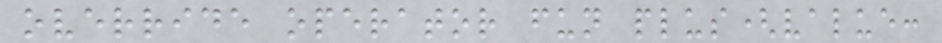override operator fun plus(value:
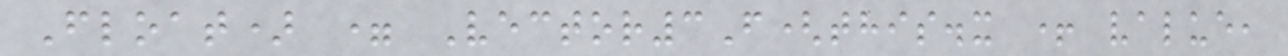Float) = Vector3F(this.x + value,
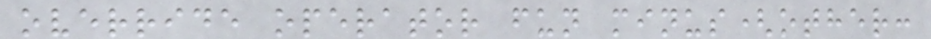override operator fun minus(other:
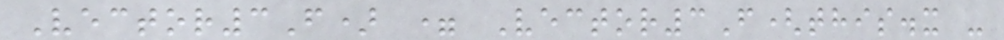Vector3F) = Vector3F(this.x -
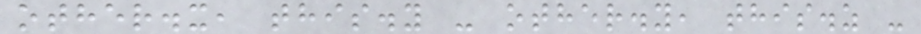other.x, this.y - other.y, this.z -
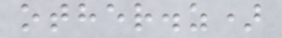other.z)
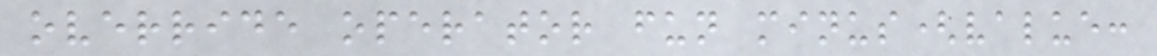override operator fun minus(value:
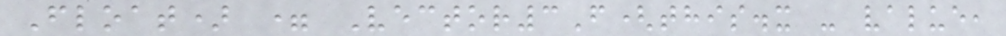Float) = Vector3F(this.x - value,
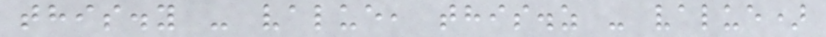this.y - value, this.z - value)
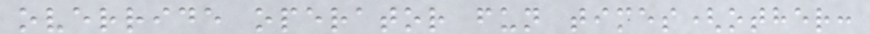override operator fun times(other:
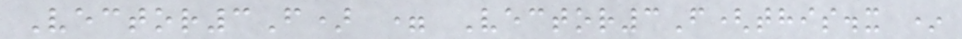Vector3F) = Vector3F(this.x *
